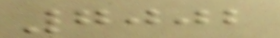7002
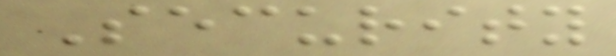Security
